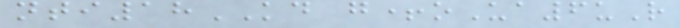nti18KD g+oUa6uR
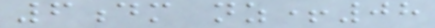6dm nz+08
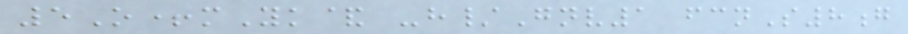5O+mYk& -h/Gnv1 fcnS8g
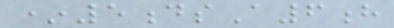*5dsA6h
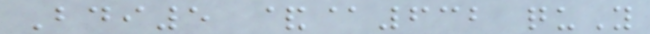Bdi5 &@632 quY
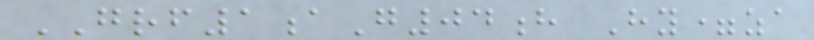GRF1aG04h Hy=za
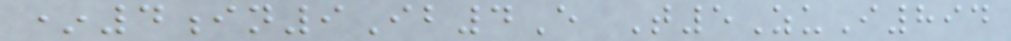*4in9Ib4E T5ZuI894
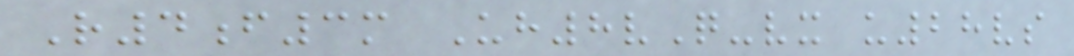R4f3m Uh8vQ-vx u28vs
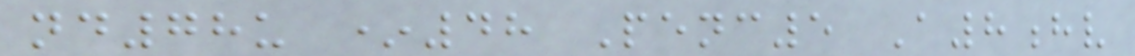nd78u *48 Penc5 A8hv
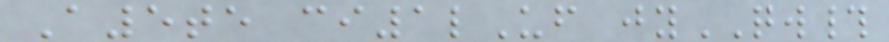A5te ci1lUf jyQW#
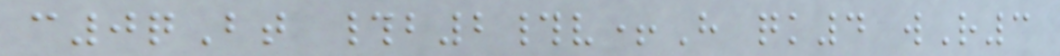c0qBt #b2#v+H qk4 wR3
